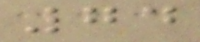74
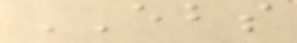EBS
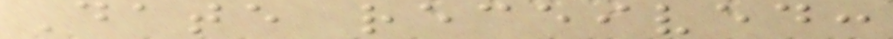Date received:
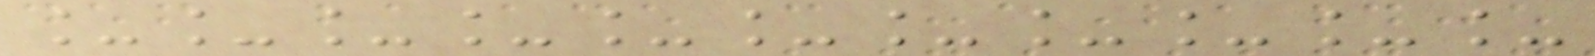___________
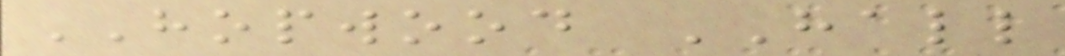HOPWOOD HALL
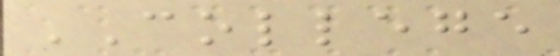COLLEGE
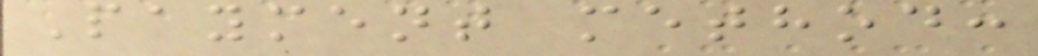Payment method:
